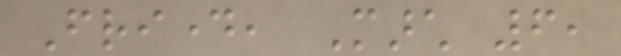Friday, March 6,
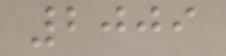2009
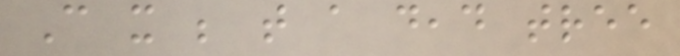Can it be that a dead tree
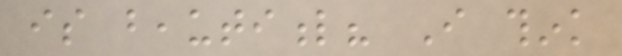is beautiful? I think
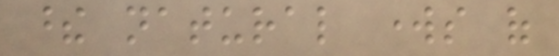these natural works of
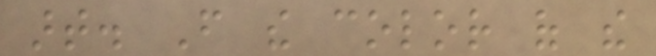art. From the color of the
